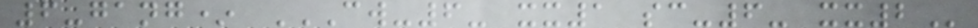6-gang* CW-6- XX1 SC-6- XX2
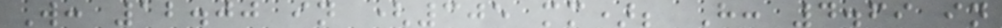W: 12.00 in (305 mm); H: 4.69 in
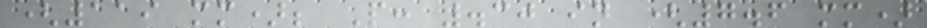(119 mm); P: .30 in (7.6 mm)
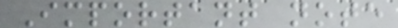Important note
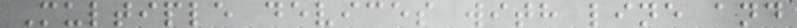Multiple devices with line and
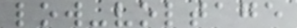low-voltage
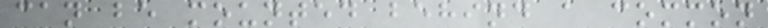can be mounted behind a common
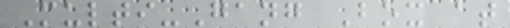Multi-Gang Box at
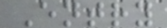Entry
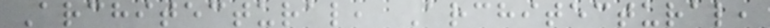Architectural, Architectural,
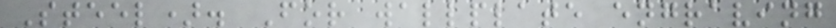Steel). For wallplate engraving
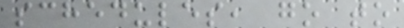schedules, go to
